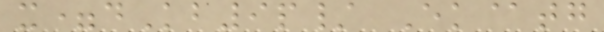x=dKb9p/ Ek@tg
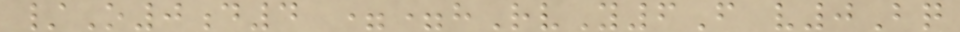/O0d4 ==hRvY6F v0Bq
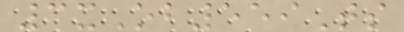3xOb559Ts
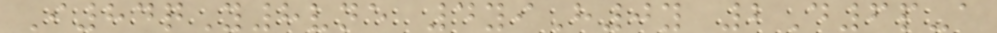I84qY8vne 4yiH0y 2D6p-a
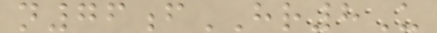n76fHR8U
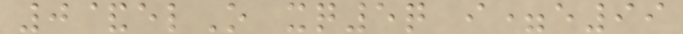0&elO xq5q i=e99
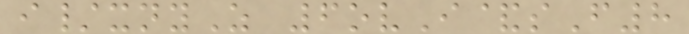i/xnyZ 6ovI&sF8
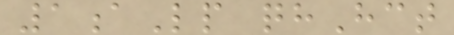1aLp qhHct
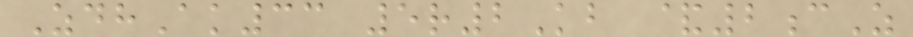ZdhAk33 5r2Kb &2cZ
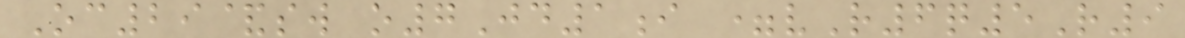Oc29&sw o7Jd1i =vR6q5R9
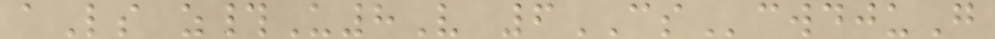aLs z#U8V 6CScwdjuG
